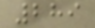289
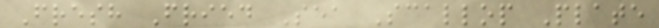Fresh Fried Sea Scallop Plate
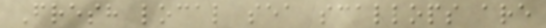Fresh local sea scallops are
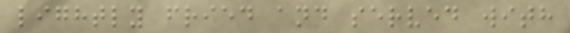lightly fried and served with
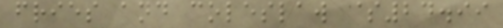fries and coleslaw $24.99
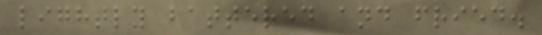lightly battered and fried.
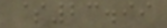$23.99
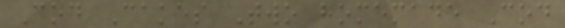Cod Cakes Two homemade Cod
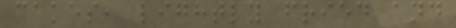cakes, lightly fried and
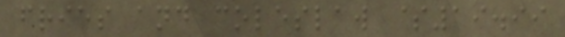fries and coleslaw $19.99
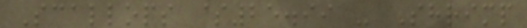Scallops $25.99 - Shrimp
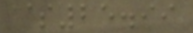$25.99
